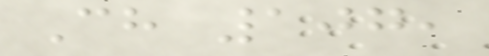Ch 107,
